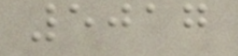5017
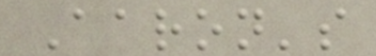Aaron's
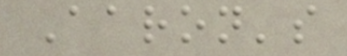Aaron's
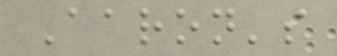Aaron's
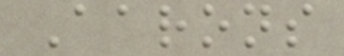Aarons
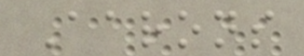Aarons
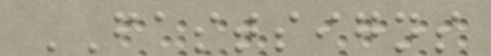FASTSIGNS
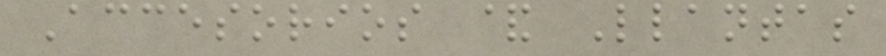Accesorios & Llantas
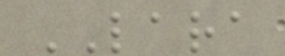LARA
